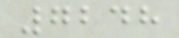7248
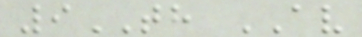9TH AV
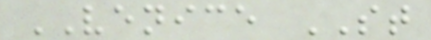VENICE ST
